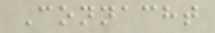Connacht
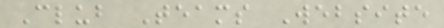Club Teams Website
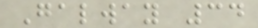Galway 34
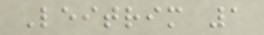Leitrim 1
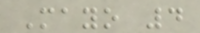Mayo 4
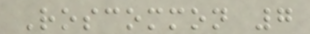Roscommon 7
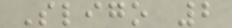Sligo 2
